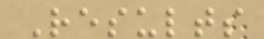Results
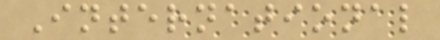International
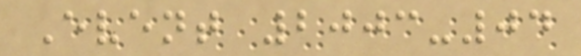Event 2003-04
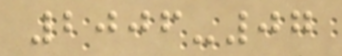2006-07
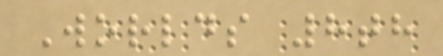Worlds 8th
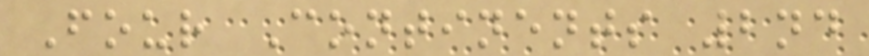Four Continents 2nd
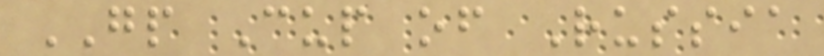GP Cup of Russia
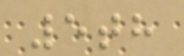5th
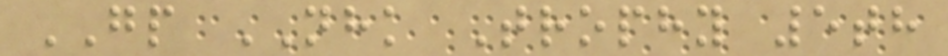GP NHK Trophy 5th
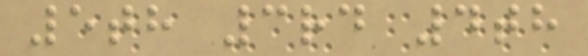5th 3rd 4th
